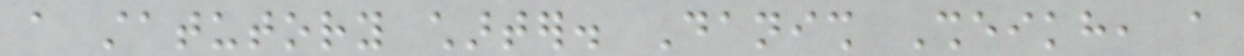a statutory charter. Danish Sheikh, a
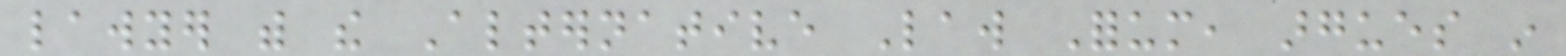lawyer with the Alternative Law Forum, argues in
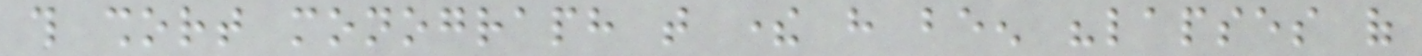this short monograph that there have been "lapses of
